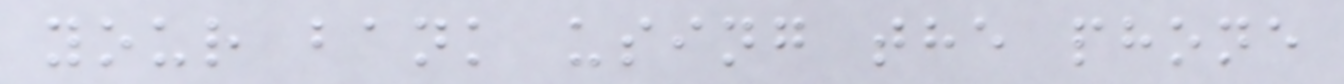your bank using the phone
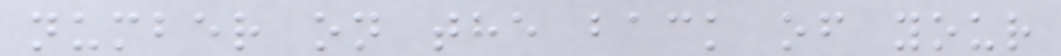number on the back of your
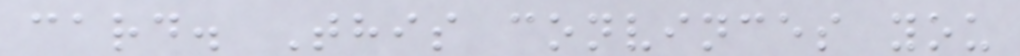card. This convinces you
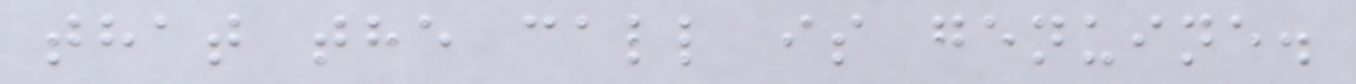that the call is genuine.
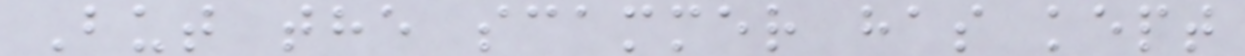But the scammer has kept
